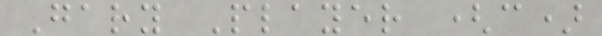Gary Player (c)
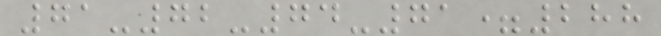71-72-74-71=288
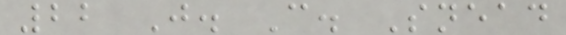22 J. C. Snead
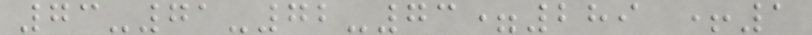73-71-72-73=289 +1
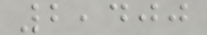2,400
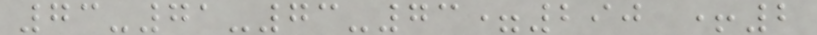73-71-73-73=290 +2
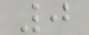0
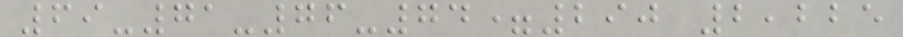69-71-76-74=290 2,225
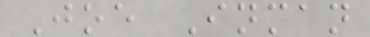Joe Inman
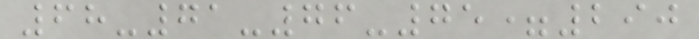68-71-76-75=290
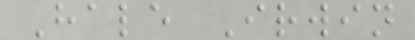Hale Irwin
